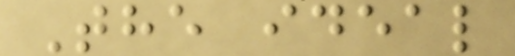The ideal
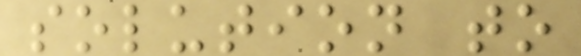solution to
